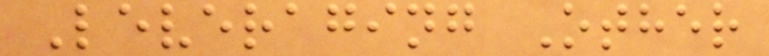Leveraging Other
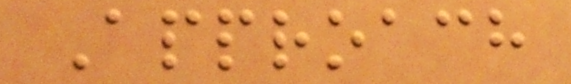Approach
